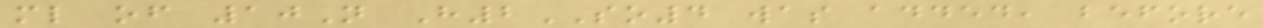ml of 10N H2SO4 was added, before
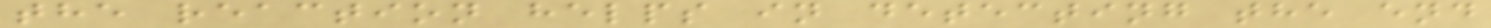the reaction helps in detecting the end
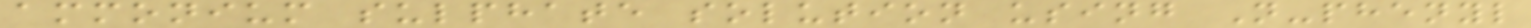ammonium sulphate solution using N-phenyl
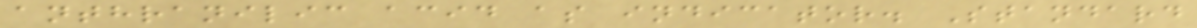anthranilic acid as indicator. Standard
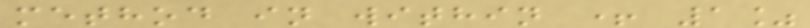method in within + 1%
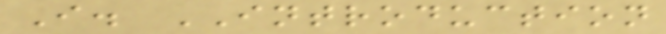I. INTRODUCTION
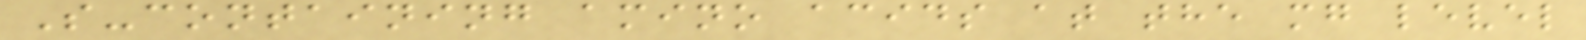S-containing amino acids at the mg level
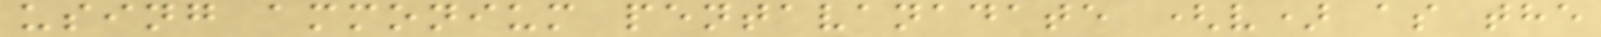using ammonium pentavanadate (v) as the
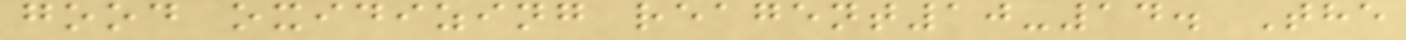good oxidizing reagent10-14. The
